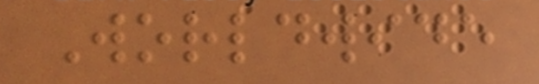Worldwide
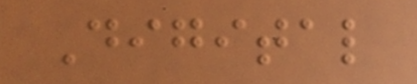Digital
